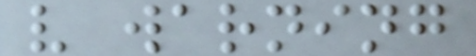v warning
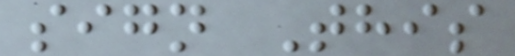sign This
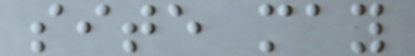site may
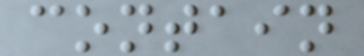contain
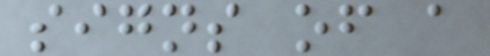signs of a
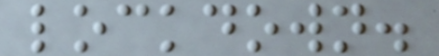lockdown.
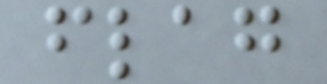flag
